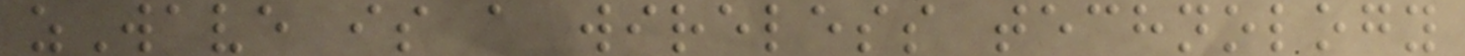zWave is a wireless technology
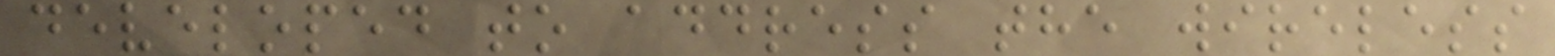developed to address the wireless
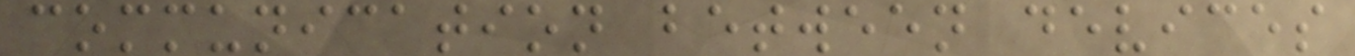communication between devices
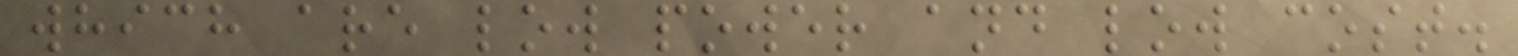which are low power and low cost.
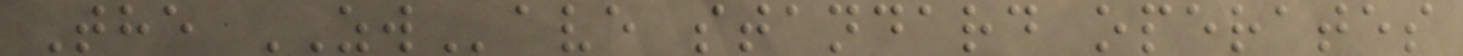The ZWave standard operates
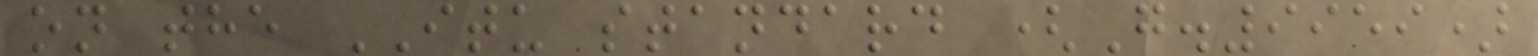on the ITU standard (G.9959)
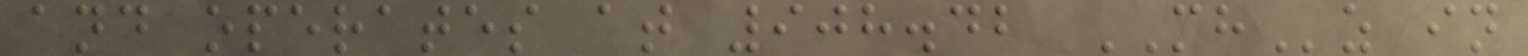and operates at 908.42 MHz in
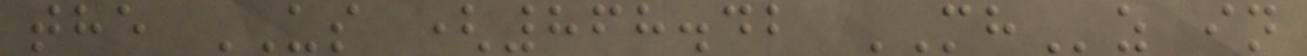the US (868.42 MHz in
